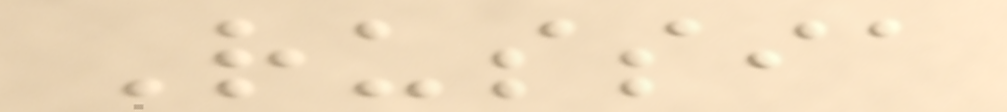Russia
